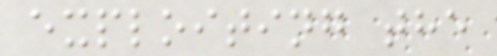exploiting the
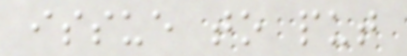issue to put
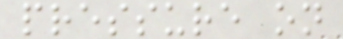pressure on
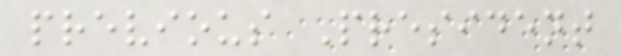previous President
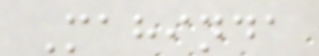Mahinda
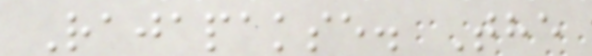Rajapakse. The
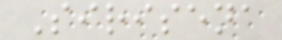Sirisena
